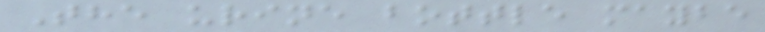The urine bottle maybe
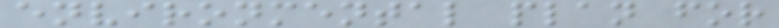environmental plan for
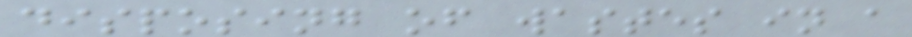disposing of wastes in a
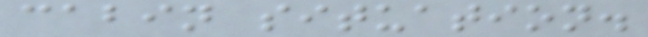cabin situation.
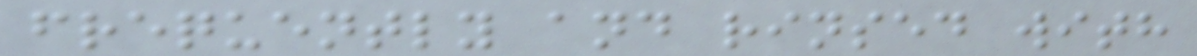frequently and rinsed with
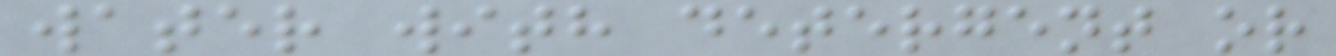water with detergent or
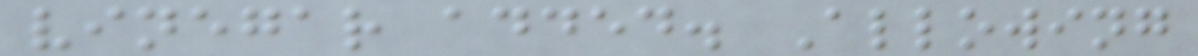vinegar added. Allowing
